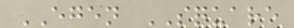EGEN SQUARE
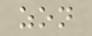zon
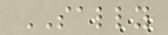SALLY
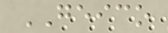GEICO
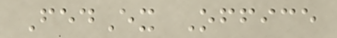FedEx Office
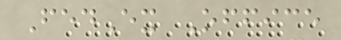FedEx Office
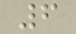6
